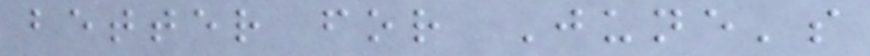better for June's
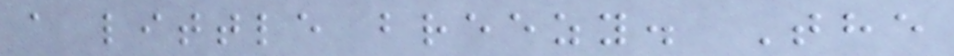a little breezy. The
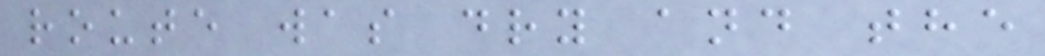route was dry and the
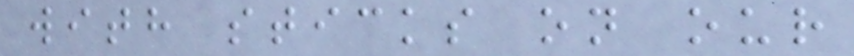with sticks on our
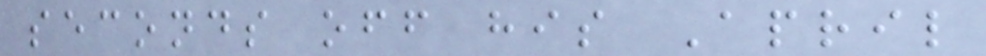seconds off his April
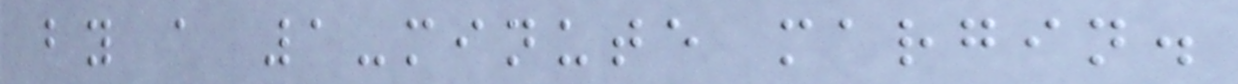by a 1-minute margin.
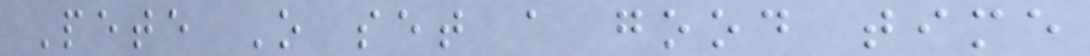Pete O set a good time
